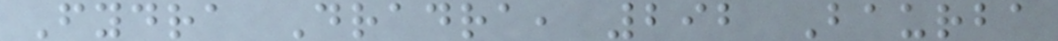Fydra Dradra, 292 Baurba
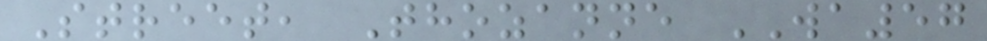Street, Thozanne WA57
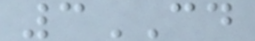3CD
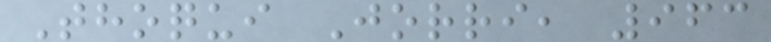Thoqui Jorri, 963
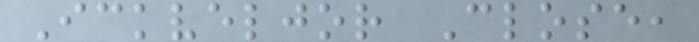Ickveljor Close,
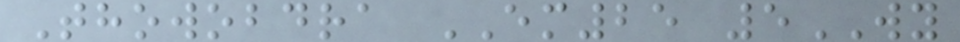Thowobdra EM25 5WY
